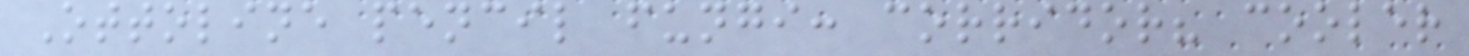Ottoline pencil fungi: corridor? cooler
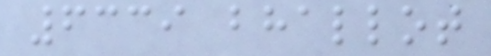6339 bhallot
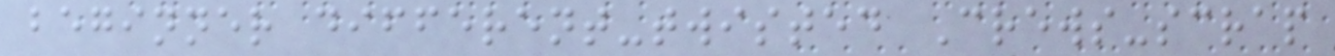beginner different-twisted Crews-scrap
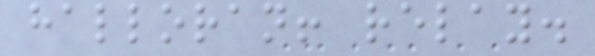halloran! relay.
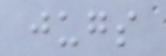jugs
